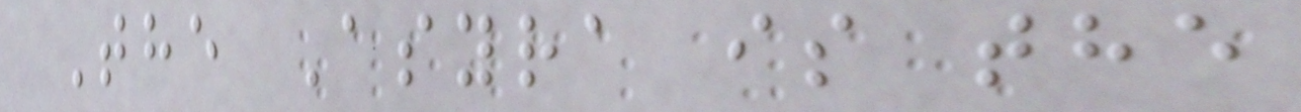The Asyra is the
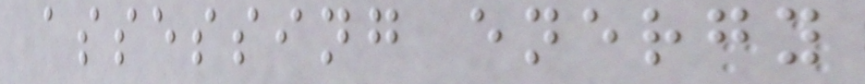assessing energy
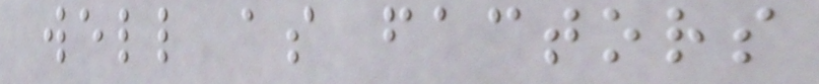well as factors
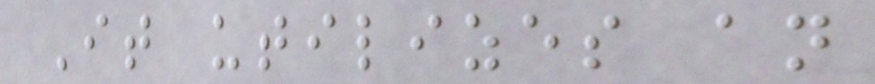It utilizes an
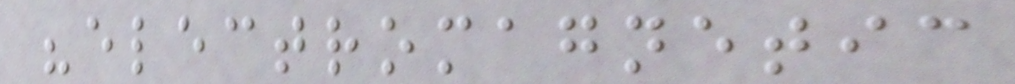"electromagnetic
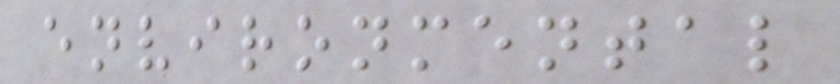environmental
